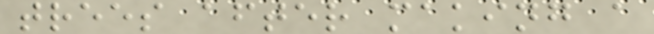trees after making a
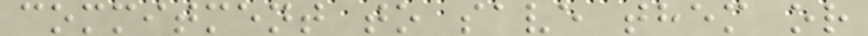commitment to save them or
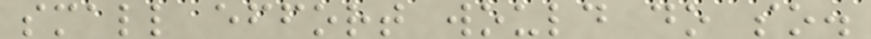small effort would do so.
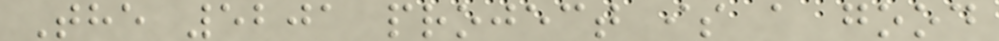The 5201 project is a good
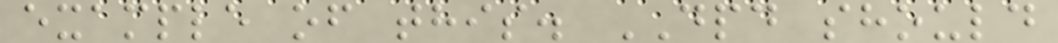example of this. DPD should
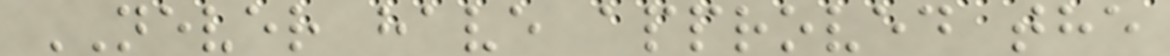NEVER have approved the
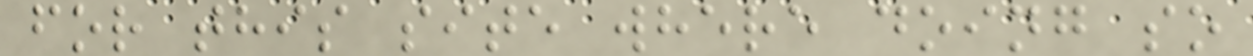for this site where doing so
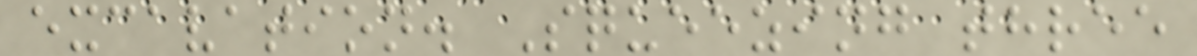excavation. Squeezing three
